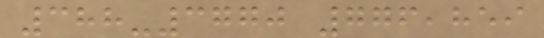388-3770 776,859
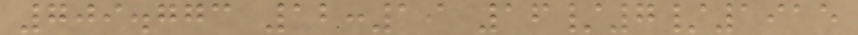709.773 12:19 16/7/1915
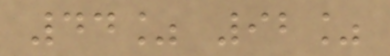44% 92%
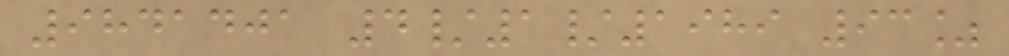9841401 4/1/1989 93%
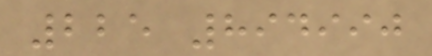225 894990
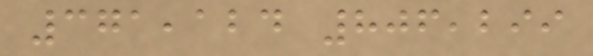371,124 806,299
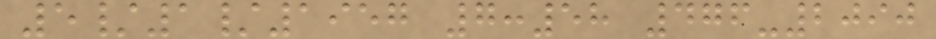5/1/1957 7:58 476-2090
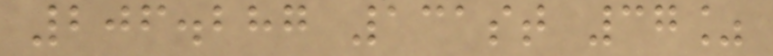206.287 131st 37%
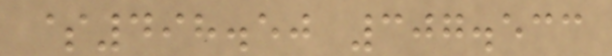$498.50 307.533
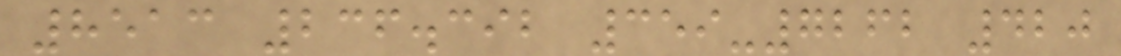8513 236.392 359-7262 420
